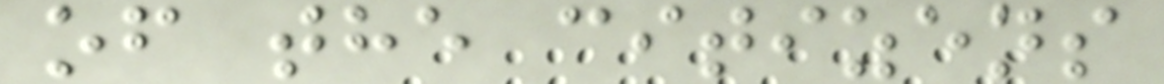of the citizens
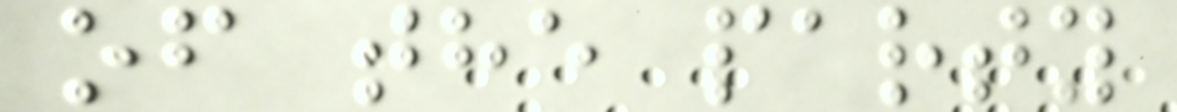of the party
